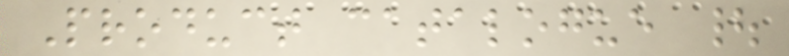Product catalogue |
